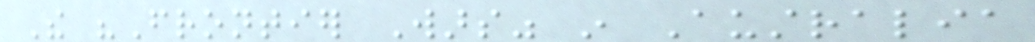The "Frontier Wars" in Australia
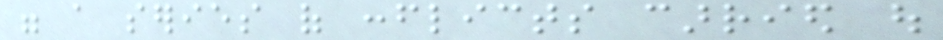were a series of conflicts carried out
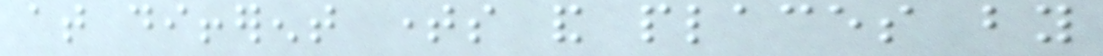at different times and places by
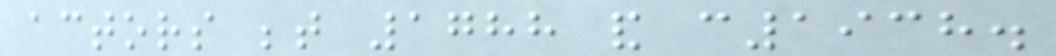actors between 1788 and c1938.
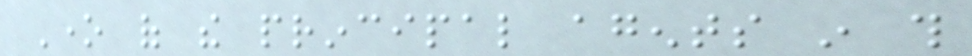One of the principal agents in this
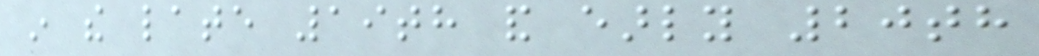in the late 19th and early 20th
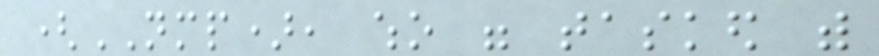(NMP), who were tasked with
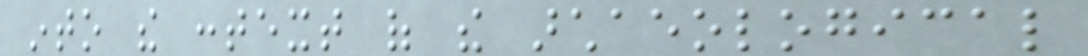into the context of the archaeological
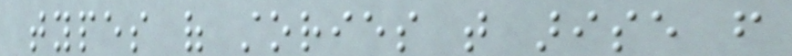types of stories that arise from
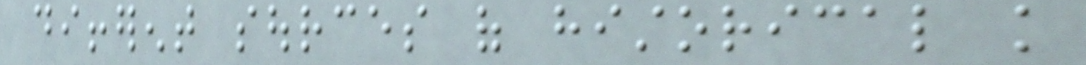different sources of historical knowledge
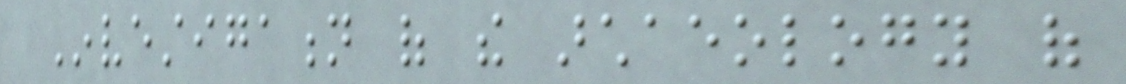Investigation of the archaeology of
